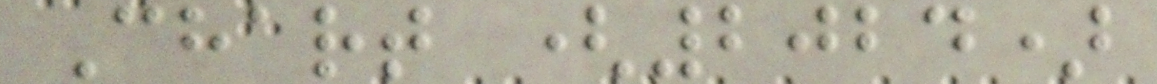Chart (2024)
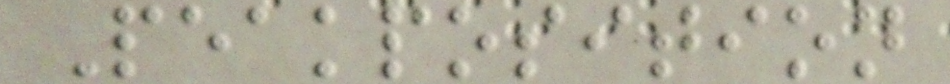Peakposition
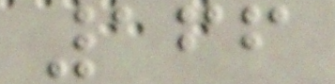166
